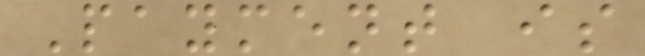Payment is
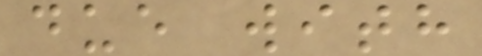due with
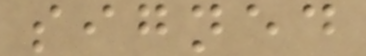signed
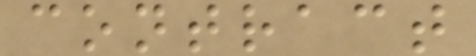contract
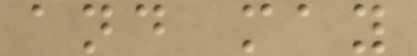and may
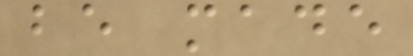be made
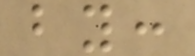by:
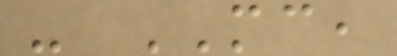- MC,
